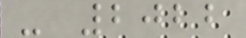- 2022
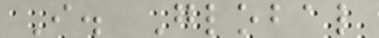I. Global
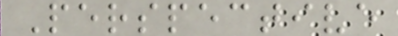Perspective
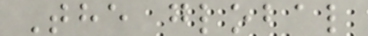The global
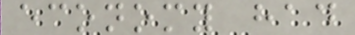economy had
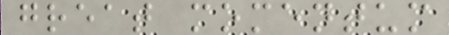great momentum
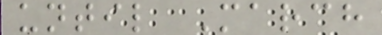until March
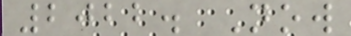2022. Now
